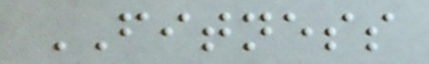FITNESS
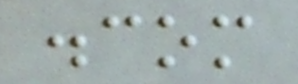.com
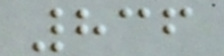836
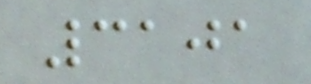3101
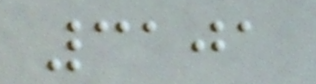3101
